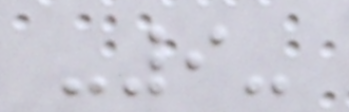-9-
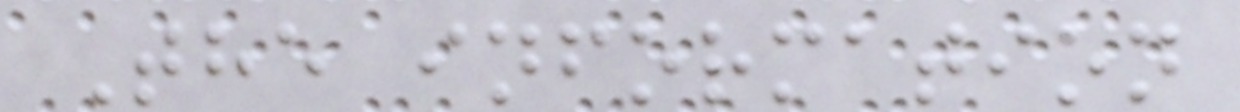The information
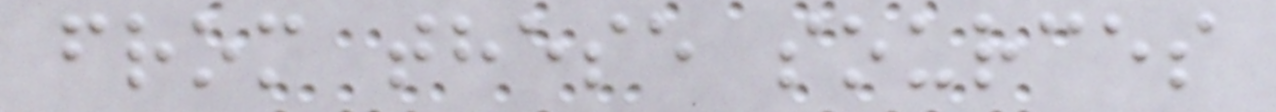from these sources
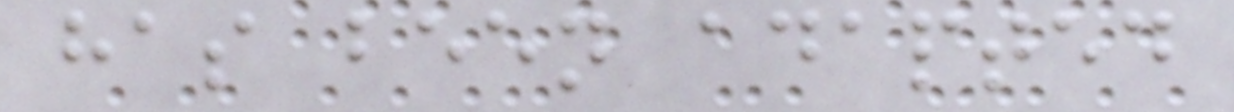has been adapted
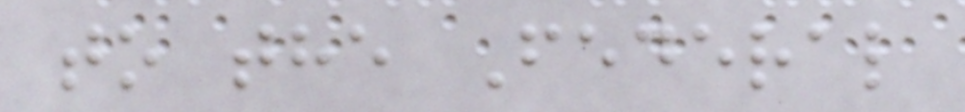to the Federal
